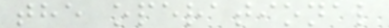the operational
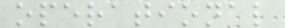operational
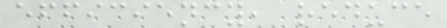efficiency, reduce
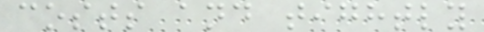costs and tightly
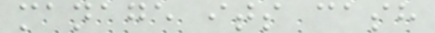manage its cash
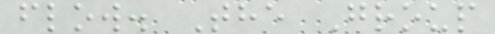flow. The Group
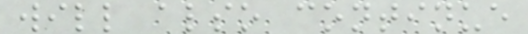will also continue
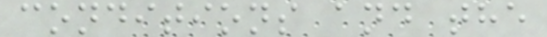conditions and the
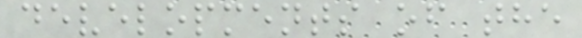developments of the
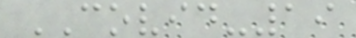COVID-19
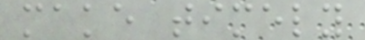make timely
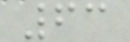63
